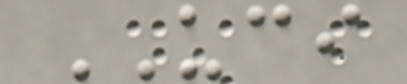UCI
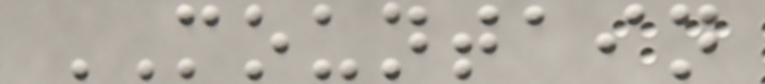MOUNTAIN
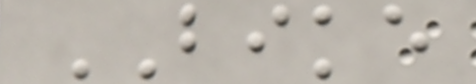BIKE
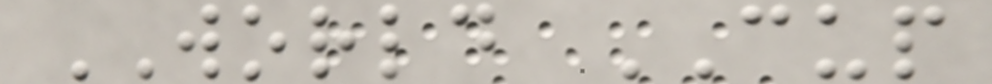WORLD CUP
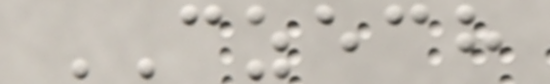CZECH
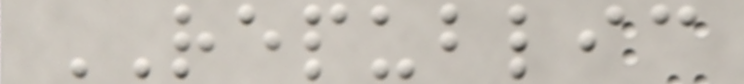REPUBLIC
